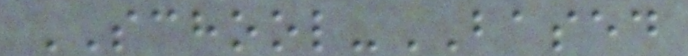SCHOOL-BASED
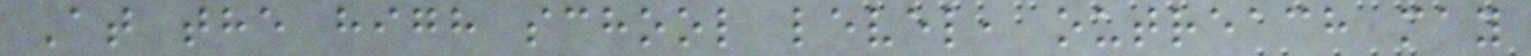At the high school level, outreach may
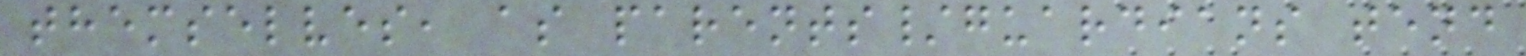themselves, as parents/guardians tend
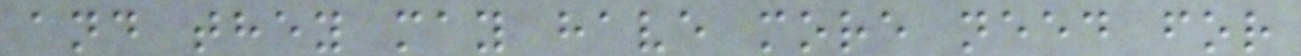and they may have more need for
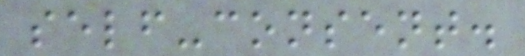self-consent.
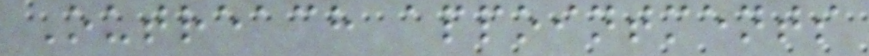Outreach appointments
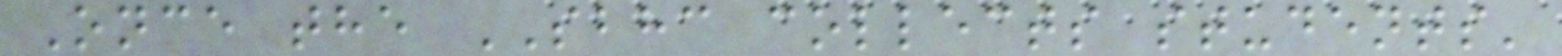Once the SBHC collects students'
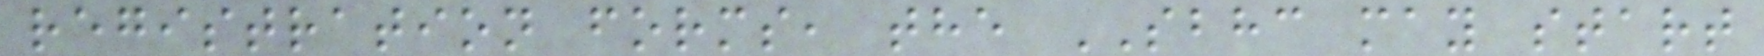registration forms, the SBHC may start
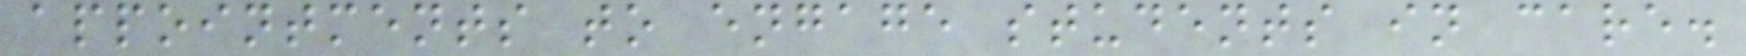appointments to engage students in care.
